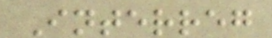Interreg
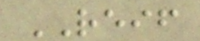REIF
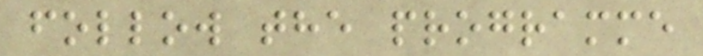follow the programme
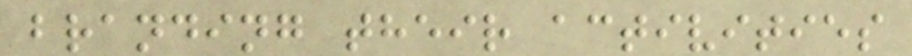branding their activities
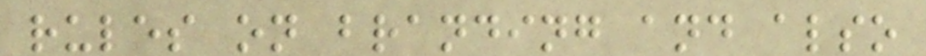rules on branding and also
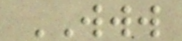WWW
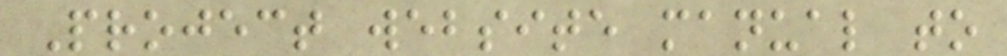Project website manual to
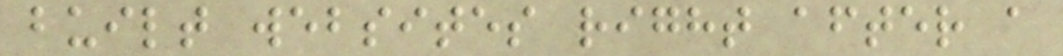built websites right after a
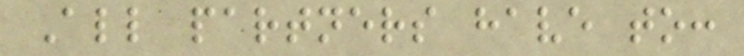All partners have to:
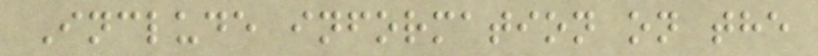Include information on the
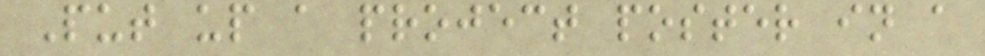Put up a project poster in a
